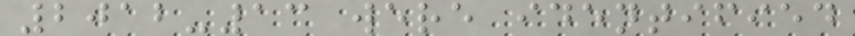2012-13 were identified
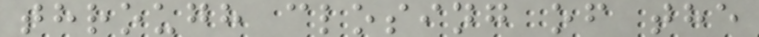through closing of the
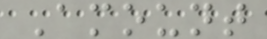Amount
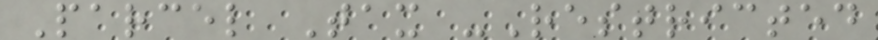Parcel Tax -Restricted
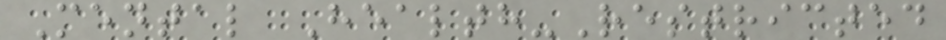Mental Health-Restricted
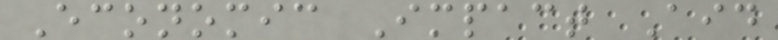Economic Impact Aid
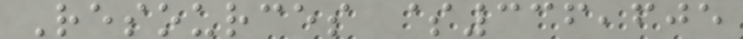Resources $336,605
